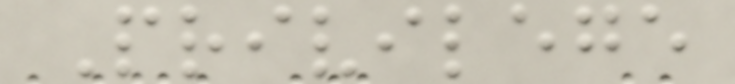Privilege
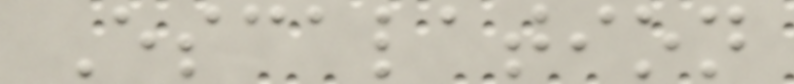Escalation
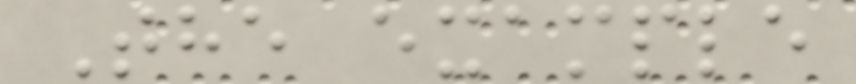The example
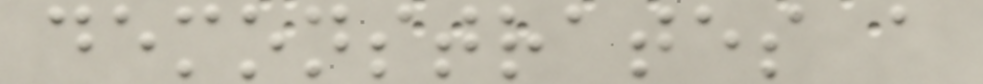demonstrates a
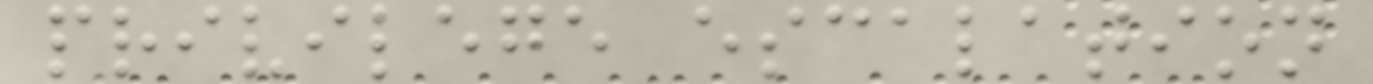privilege escalation
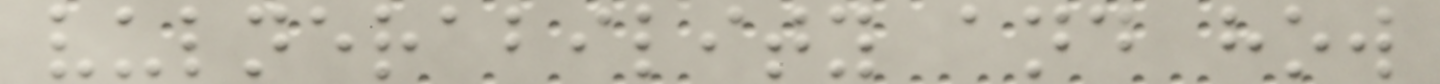vulnerability and how
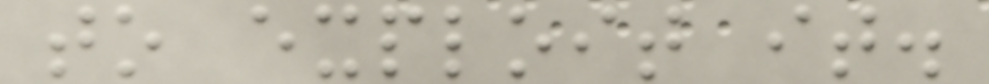to exploit it.
